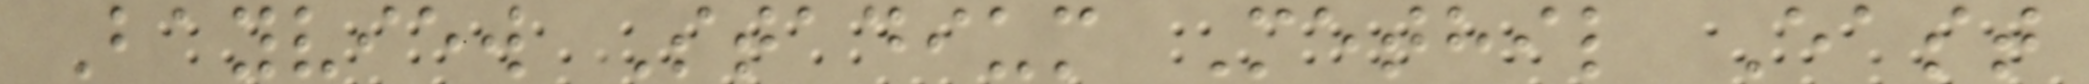Bayview Stadium Methil East
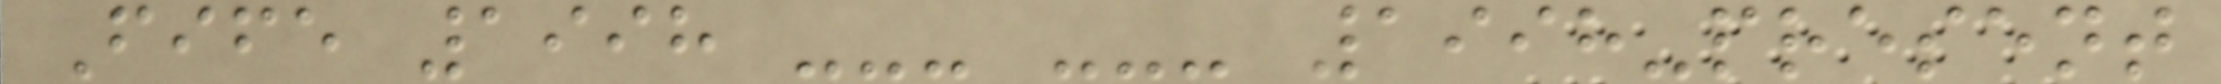Fife 1998 --- --- 1998-present
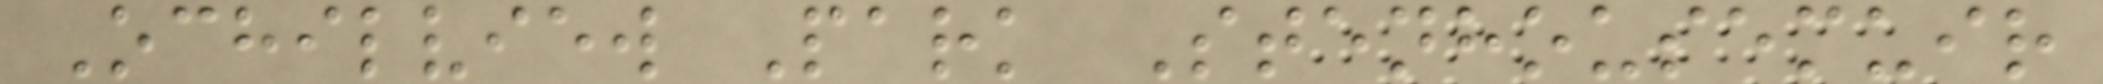Ochilview Park Stenhousemuir
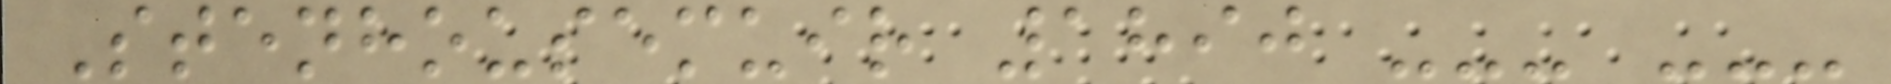Stenhousemuir 1890 --- ---
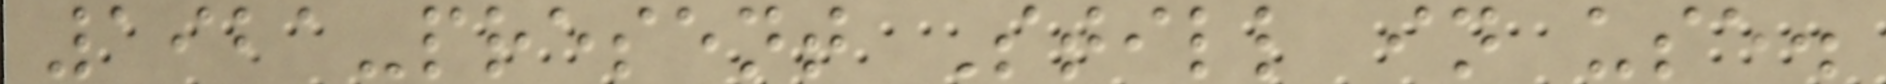1921-present Still in use.
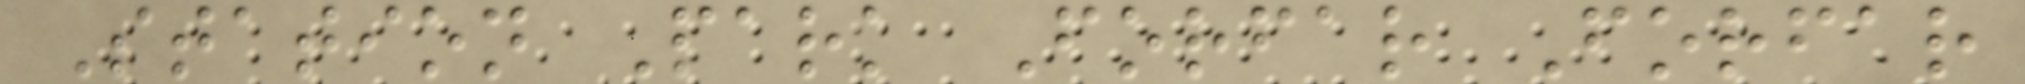Station Park Forfar Forfar
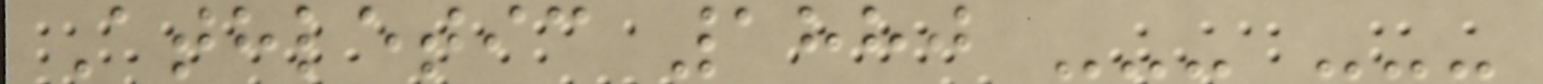Athletic 1880 --- ---
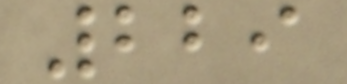229
